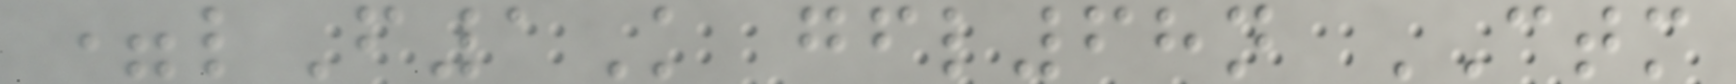=lF1K gfl68n CTM
